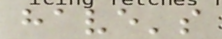have's
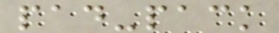pad-pack
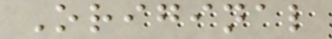Original
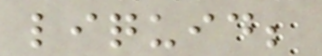liquid;
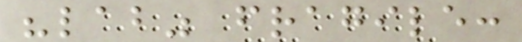"lab" fragile:
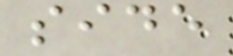side
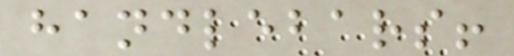handlebars!
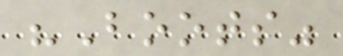"Boots"
